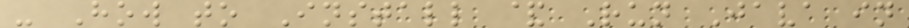- How to Install & Run Java in
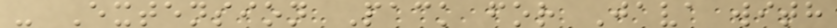- Extension Pack for Java with
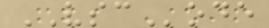VSCode
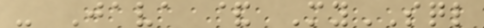- Java & MySQL
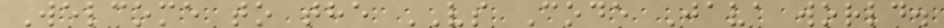Welcome to the VS Code Java world.
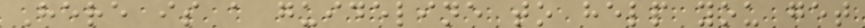Here is a guideline to help you get
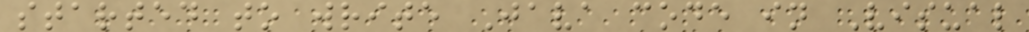started to write Java code in Visual
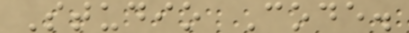Studio Code.
